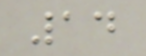14
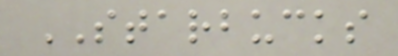STARBUCKS
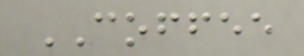COFFEE
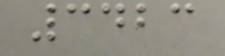3423
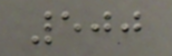500
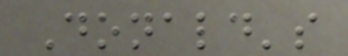Donald's
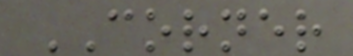CORNER
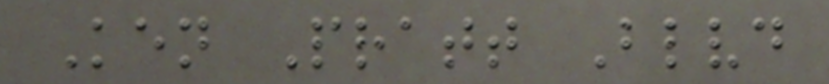Ken Pratt Blvd
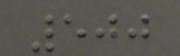500
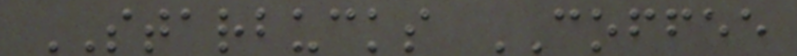STARBUCKS COFFEE
